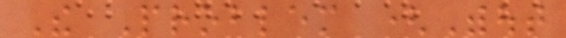The Problem (Without
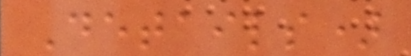Details)
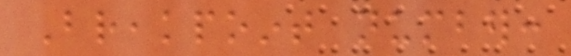Breakpoint number:
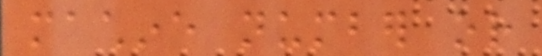machine number or
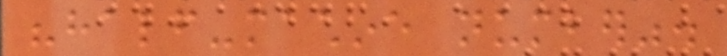"half-machine number".
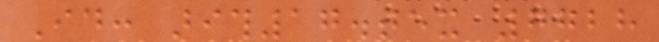Id: arith17.tex 7728
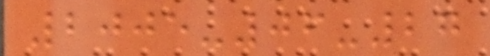2005-06-27
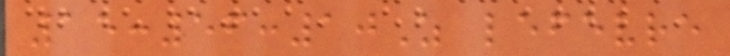15:56:10Z lefevre
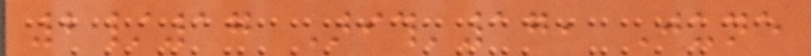2/17 Arith'17, June
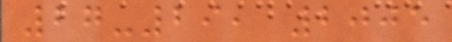27-29, 2005
